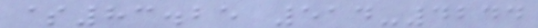$83.25 514-4244
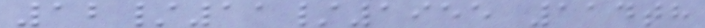12/11/1955 114th
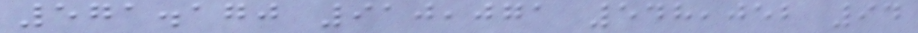571.170 910,071 548,052 94
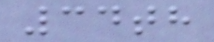34th
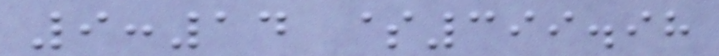9:14 $399.98
